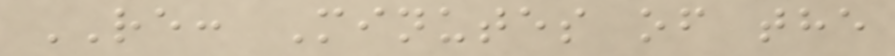RE: Minutes of the
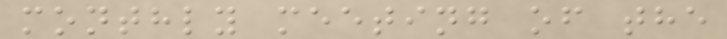monthly meeting of the
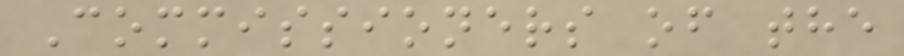Commissioners of the
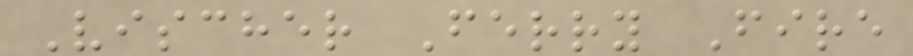Vischer Ferry Fire
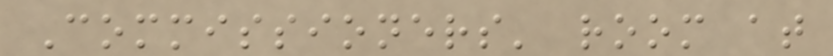Commissioners' room at
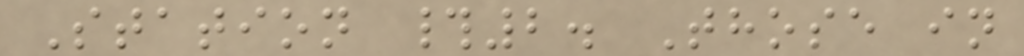Station #2. Those in
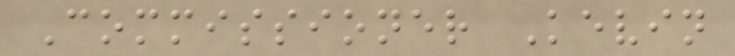Commissioner Kevin
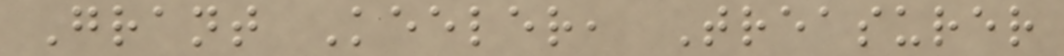Grant Keeler, Treasurer
